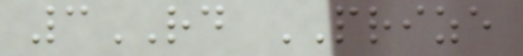3RD PRIZE
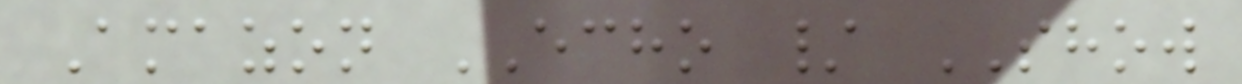Amazon ECHO / SHOW
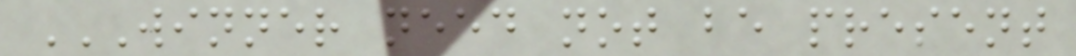WINNER NEED NOT BE PRESENT
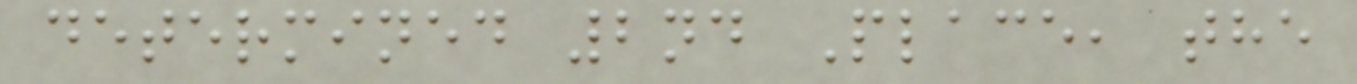determined 2nd Place, the
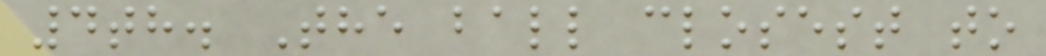4th. The ball closest to
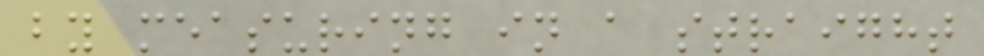by measuring in a straight
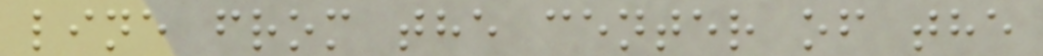line from the center of the
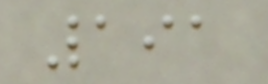191
